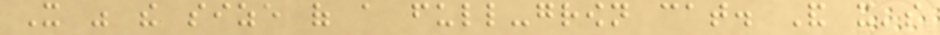It was the size of a full-grown cat. And it's
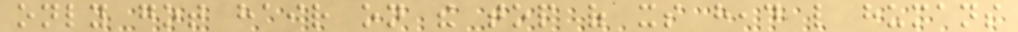only got hair on the top of its head like humans
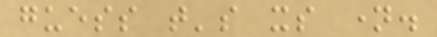guess that's its name.
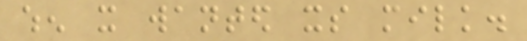when it wanted its milk.
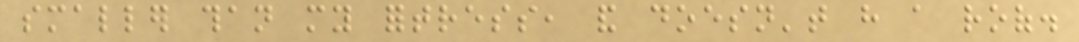smaller than my fortress, and doesn't have a roof.
